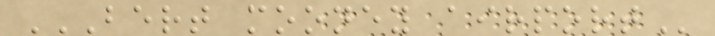BERT MOONEY AIRPORT
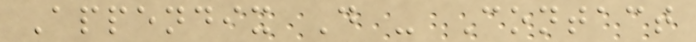Appendix D - Contact
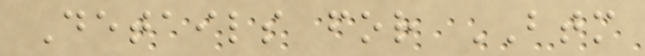Details for BTM
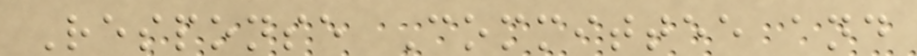Response Committee and
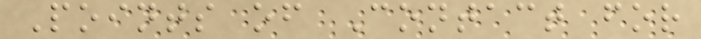Points of Contact for
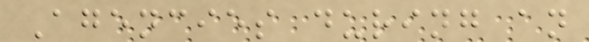Agencies during an
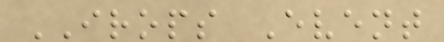IROPS Event
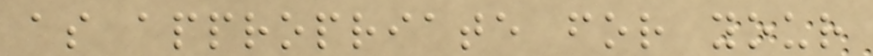as appropriate for your
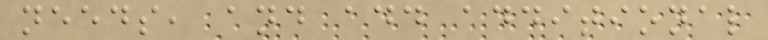needs, and add additional
